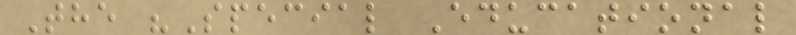The "Special Educational
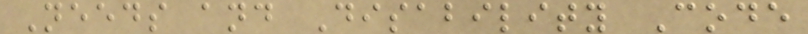Needs and Disability Code
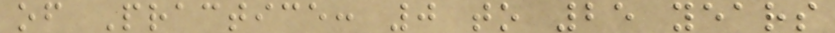of Practice: 0 to 25 years
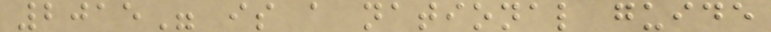2015" is a national guide
